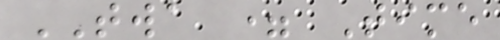TWA = Time
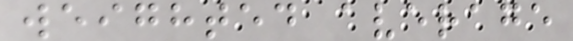weighted average
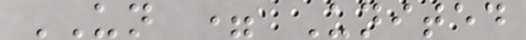UN = United
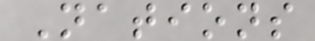Nations
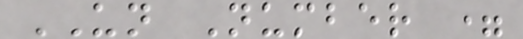UN Number =
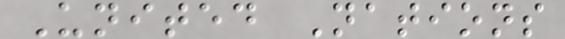United Nations
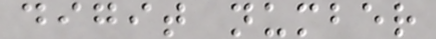digit number
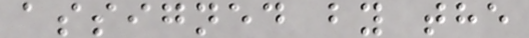assigned by the
